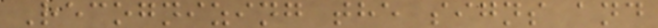Recognizing the signs and
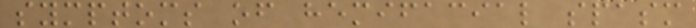symptoms of hemifacial spasm
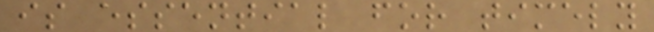is essential for timely
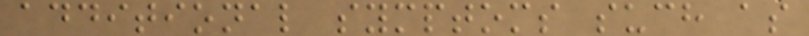additional symptoms such as
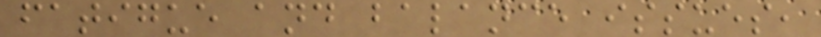fatigue and balance issues,
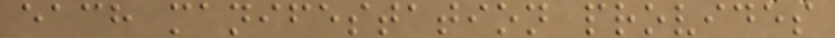each manifestation provides
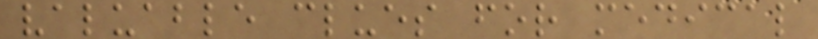valuable clues for medical
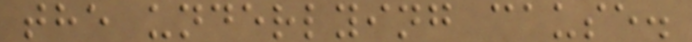the underlying cause.
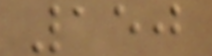150
